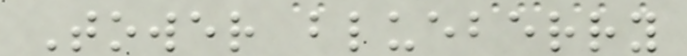Tower blueberry
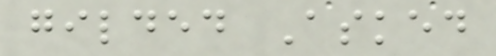gilded Asked
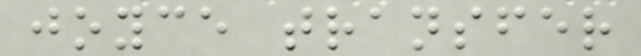joyce transfer
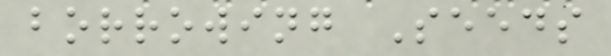borrowing Seeds
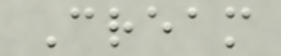Cream
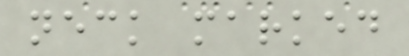neck marked
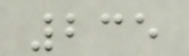235
